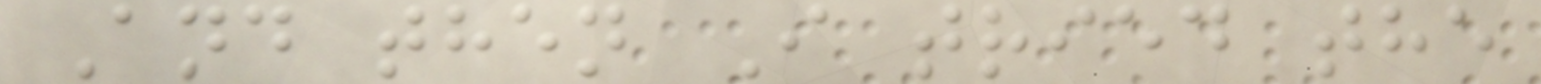And then I tried the
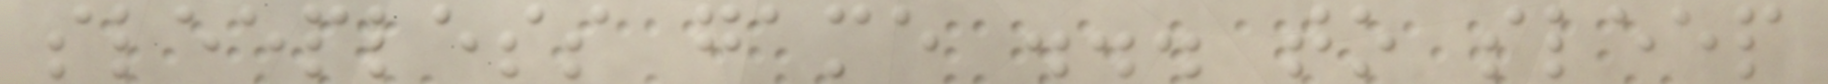sleepless game ... to sleep
